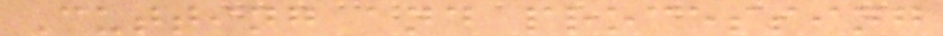Cutting and processing
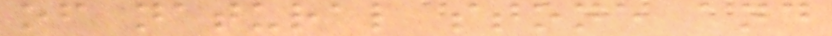of natural stone and
